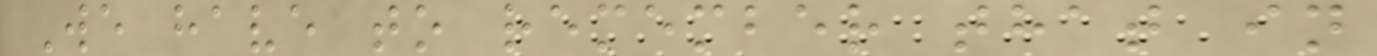We have to remember that in
